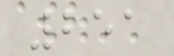251
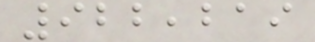922,219
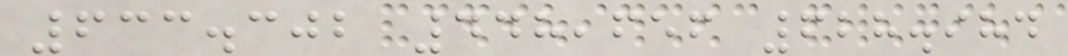633.302 448,656 628.984
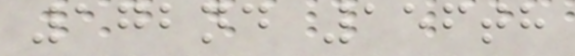172nd 156th
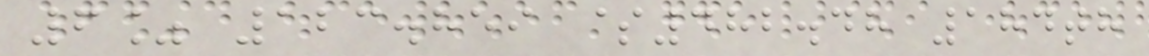6% 123.859 $482.48 184th
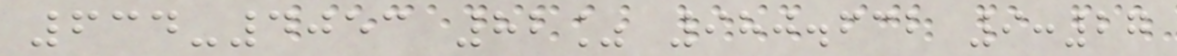634-4053 82% 980.632 9:27
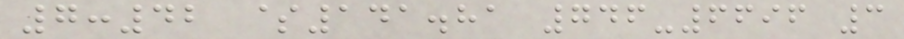7:42 $141.81 746-6696 3
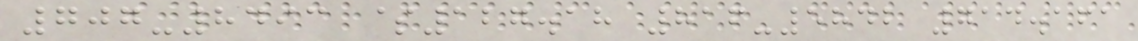707-8493 $127.18 816-5842 714.161
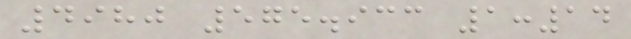4980 575.933 1:14
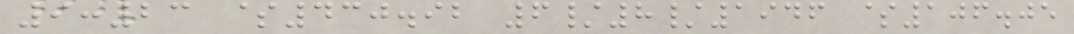9:23 $430.92 6/8/1946 $106.05
